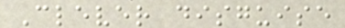Clever disguise
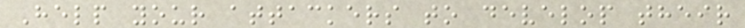Help your attackers to develop their
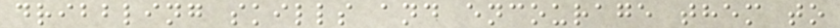dribbling skills and encourage them to
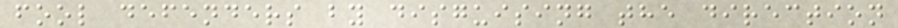fool defenders by disguising the direction
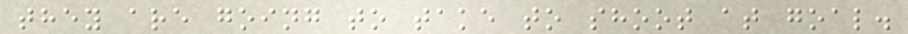they are going to take to shoot at goal.
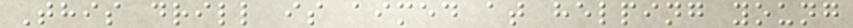This drill is aimed at helping young
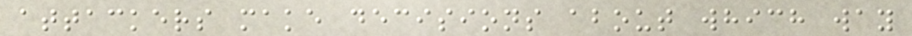attackers make decisions about which way
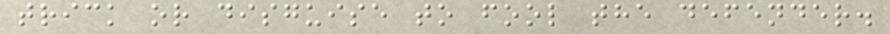trick or disguise to fool the defender.
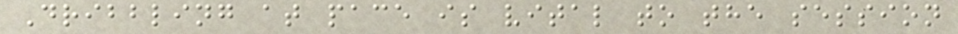Dribbling at pace is vital to the session
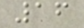16
